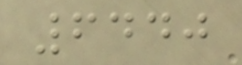6440
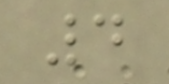4
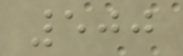500
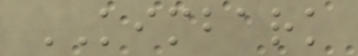KIMBARK
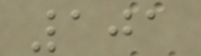101
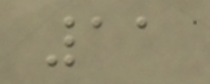11
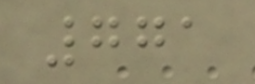771
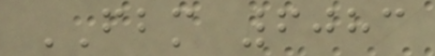FBM 6083
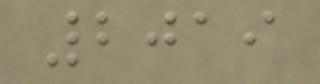2019
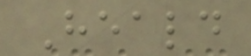Heald
